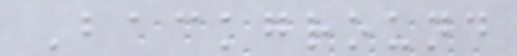Background
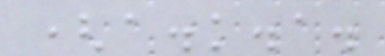(a.k.a.
